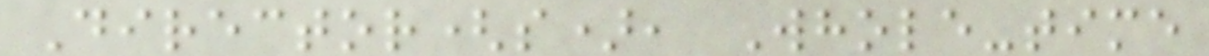Director(s), Whole-time
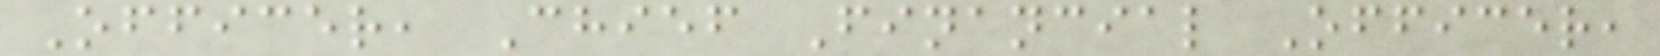Officer, Chief Financial Officer,
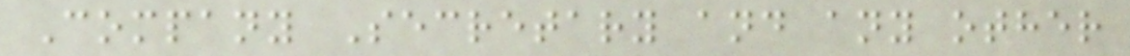Company Secretary and any other
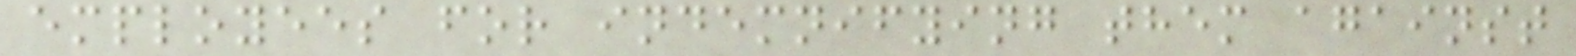employees for indemnifying them against
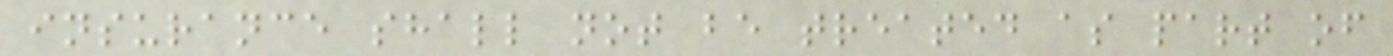insurance shall not be treated as part of
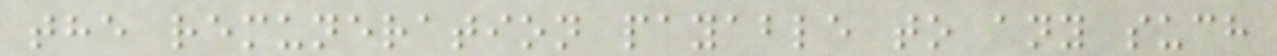the remuneration payable to any such
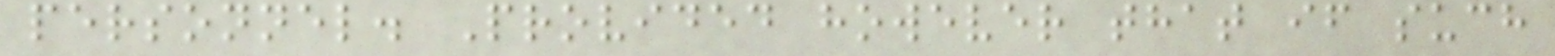personnel. Provided however that if such
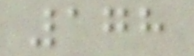178
